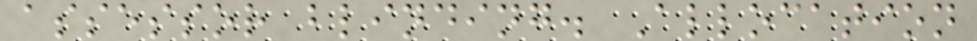assessor blinding. Allocation
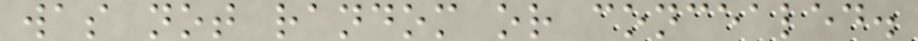was not random or concealed.
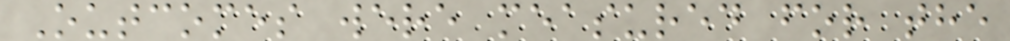Outcomes were measured for the
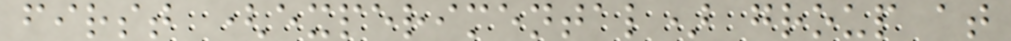first (experimental) group at
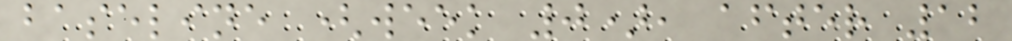baseline (week 0), after 12
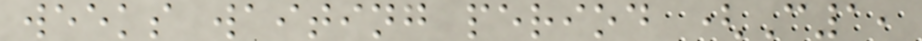weeks waiting period (C1,
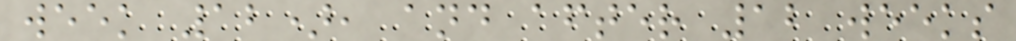week 12), and after 12 weeks
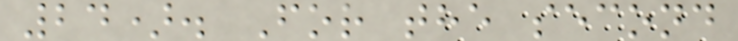24). For the second
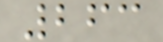263
